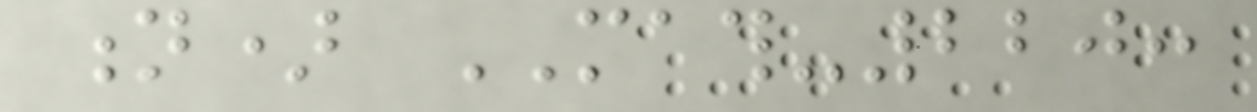n) MATH-220:
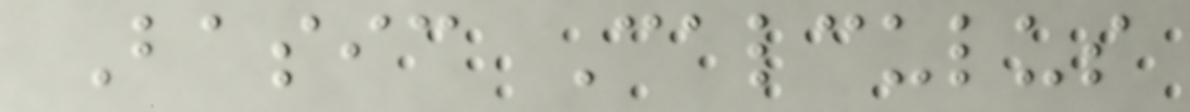Basic Calculus
